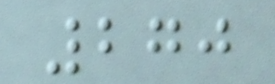270
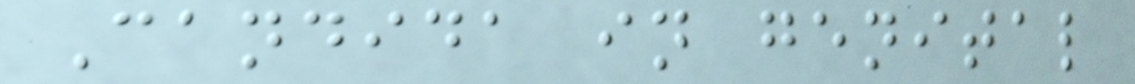Candida in genital
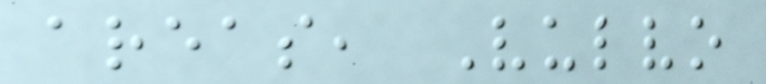areas, Vulvo
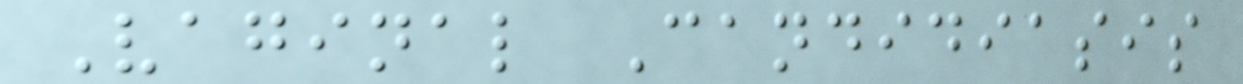Vaginal Candidiasis
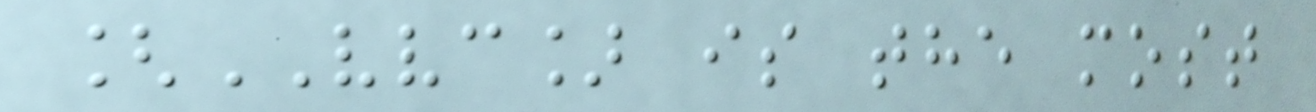[VVC] is the most
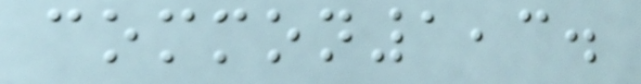common1,3.
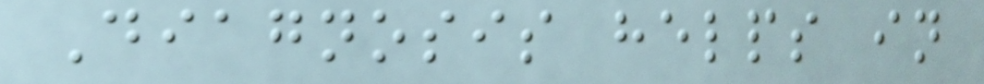Diagnosis helps in
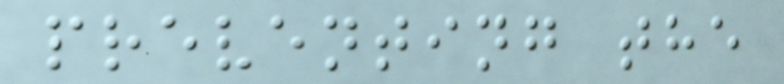preventing the
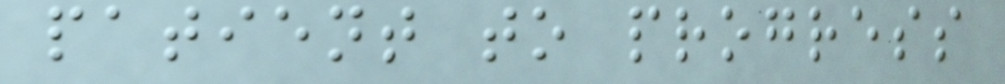patient to progress
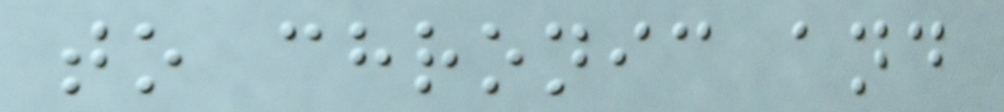to chronic and
